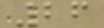26
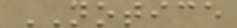NOTICE
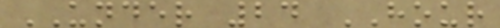UNDER 24 HOUR
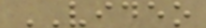VIDEO
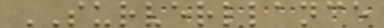SURVERLLANCE
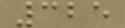325
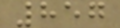857
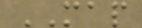MAP
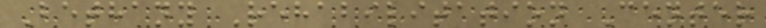Bethany Rehabilitation Center
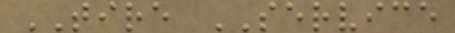TIRE SERVICE
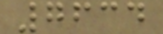7634
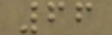66
